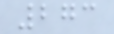273
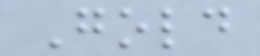Gold
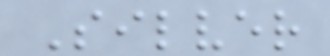Silver
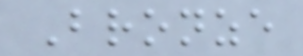Bronze
